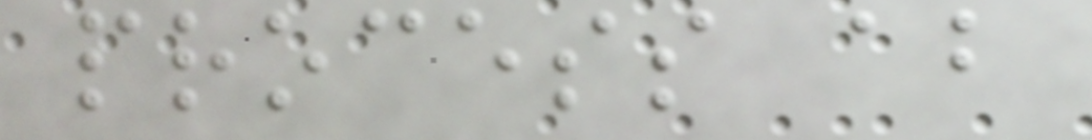process about
